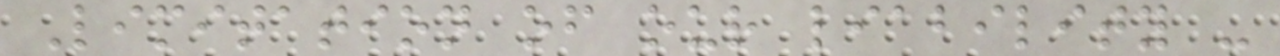Limitation of our liability -
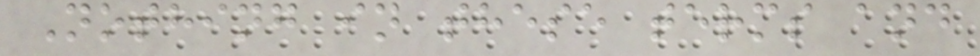Nothing in these terms and
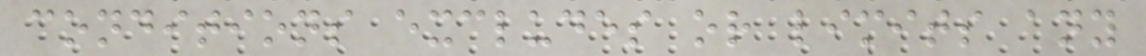conditions excludes or limits any
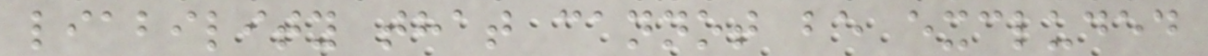liability that cannot be excluded
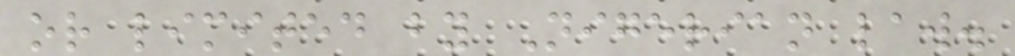or limited by Nigerian law.
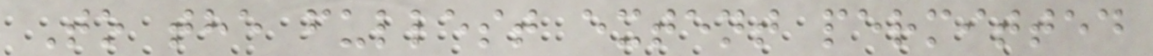To the fullest extent permitted
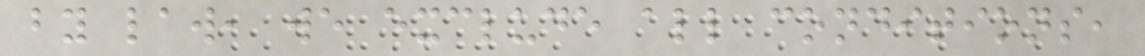by law, we exclude all conditions,
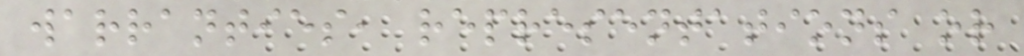warranties, representations or
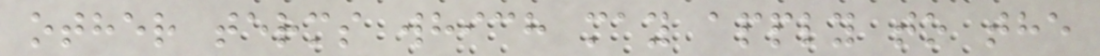other terms which may apply to the
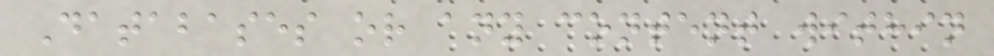Databases or any content within
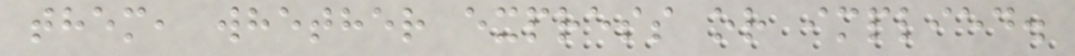them, whether express or implied.
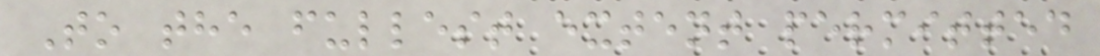To the fullest extent permitted
